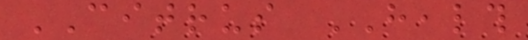CITRUS HEALTH
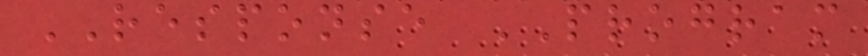RESPONSE PROGRAM
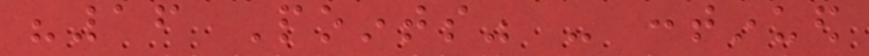"16 Points" - continued
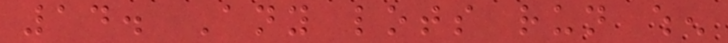14. Any lots run when
